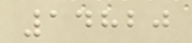14820
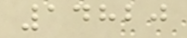14820
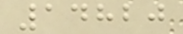14820
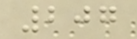207
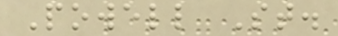Powell St.
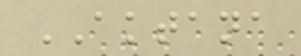AKTANA
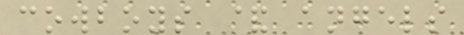cowboys & angels
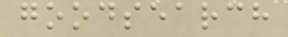goodsearch
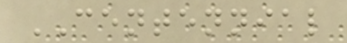CENTENNIAL
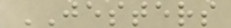JESTERS
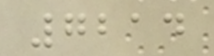7214
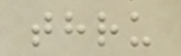thru
